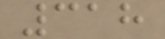318
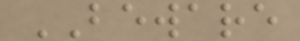BEWARE
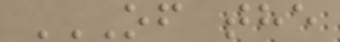OF THE
